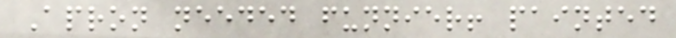Apron needed funnier! painted
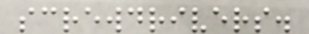screwdrivers.
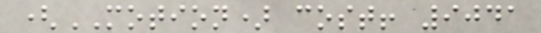(MOTION) cost! 9041
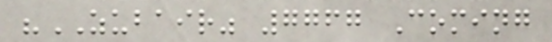"ZUBAIR" 7767 Coming
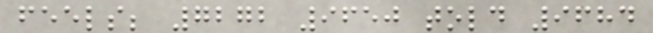feels; 7272 9650 told 9684
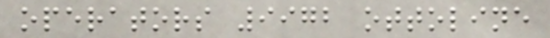operators 9972 ottoline
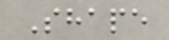Shape
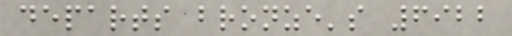departs bronze's 6922
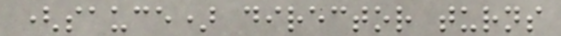(sauce) director turns
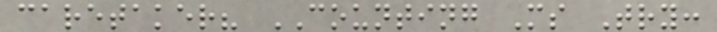caretaker? COUNTING Ms Try:
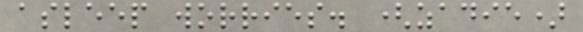asleep worries. (zadie)
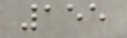155
